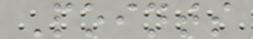Points
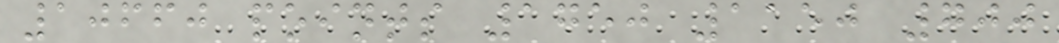10660 points 1750 1150 700
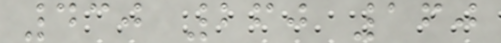430 260 160
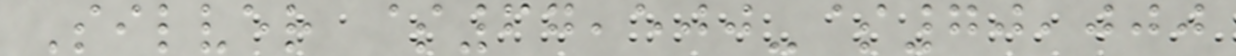Silver $67,500-$70,000
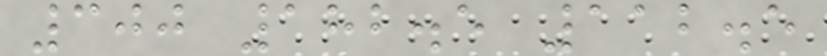300 182.5 112.5
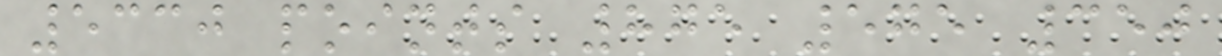5330 points 875 575 350
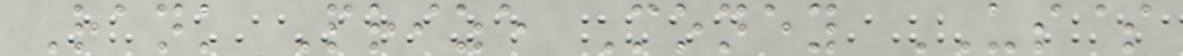Rank Prize Money US$
